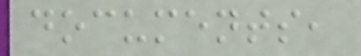documents,
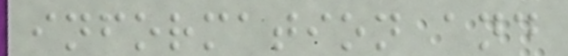information and
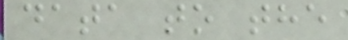data to the
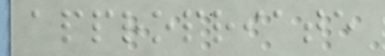appropriate
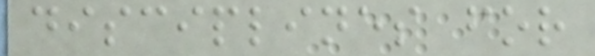disciplines for
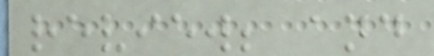review; and
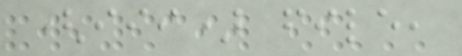(iii) file,
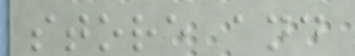store and
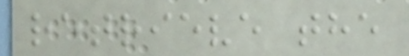retrieve the
